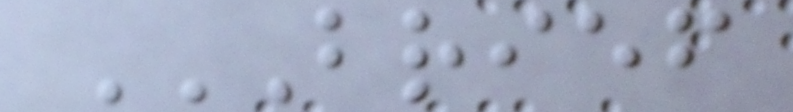BRIEF
